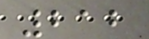212
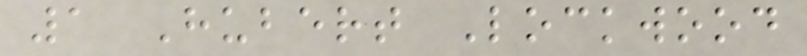1 Hubert Lockwood
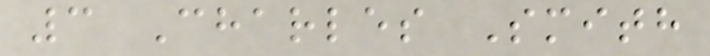3 Charles Smith
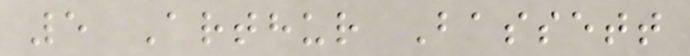5 Arthur Bassett
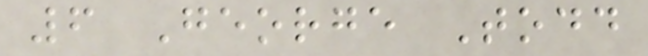6 George Todd
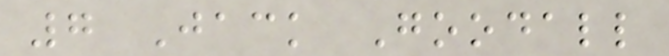7 Jack Goodall
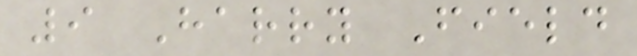9 Harry Field
